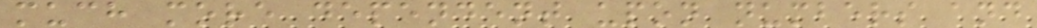much more dependent upon numbers and
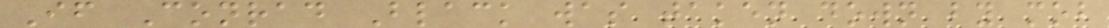If Conrad Black was taken down by mob
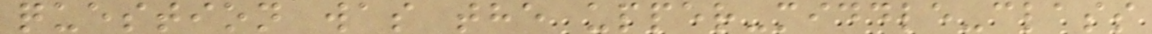question was the upper-middle-class
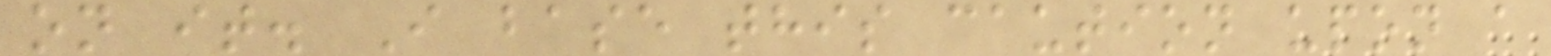on it. I base this caution upon a
